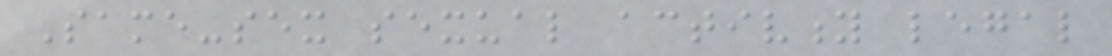Same-sex sexual activity legal
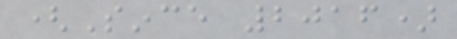(Since 2016)
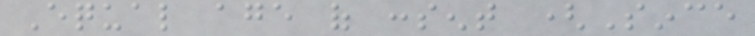Equal age of consent (Since
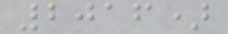2016)
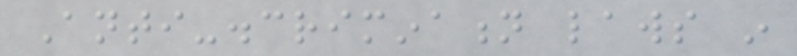Anti-discrimination laws in
